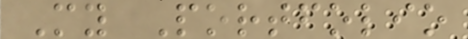My Portfolio
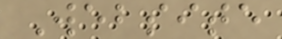Website
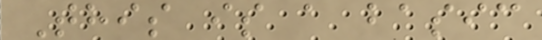This is a basic
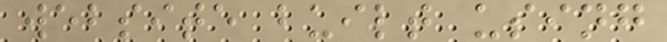website built using
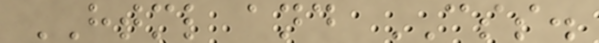HTML and CSS.
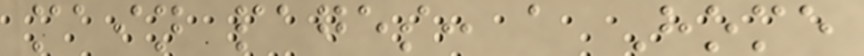main pages: a Home
